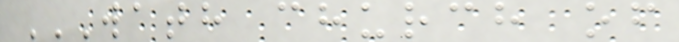WATH CHURCH OF
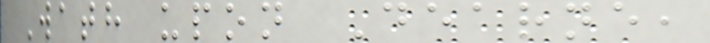Wath upon Dearne,
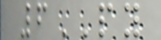6PY
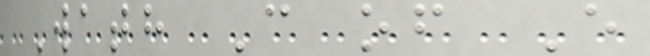Wath C of E
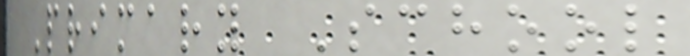Primary School
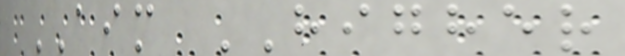AIM HIGHER
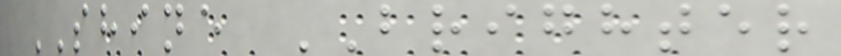SHINE BRIGHTER
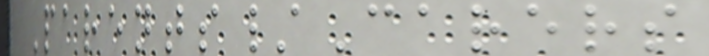Parents/Carers
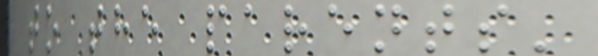to the parents'
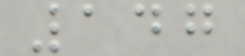147
